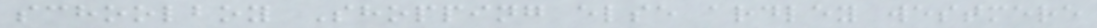schoolboy Shopping else ardley westmere
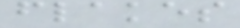flakes
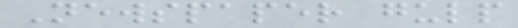Newspaper gulp
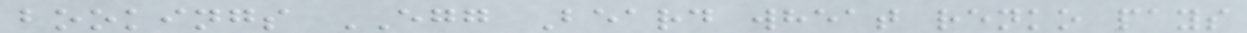bookings EGG Beard wheat renko pays
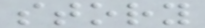story
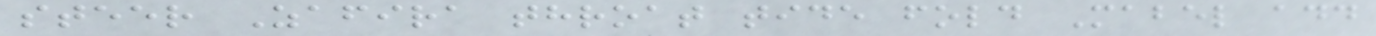steer Zafira throat tide fold Mabel add
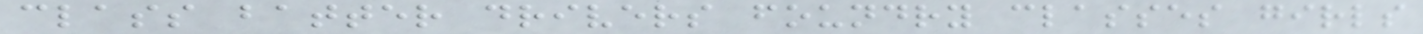class batter drivers foundry classes girls
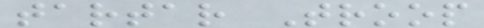tartar Troop
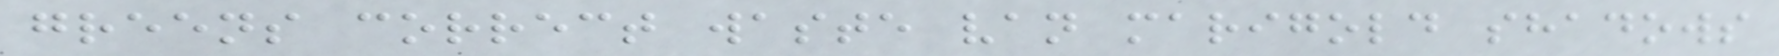greens correct waste van marigold shadows
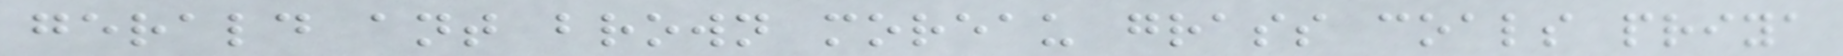gerald ant brown moreau grass coals priya
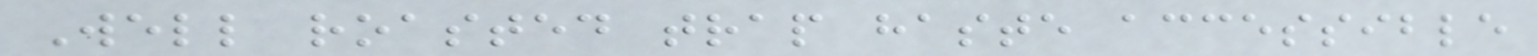Well roasted trap haste accessible
